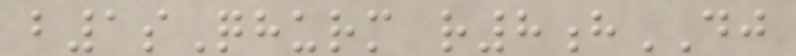b1sQhurm r8hDJ
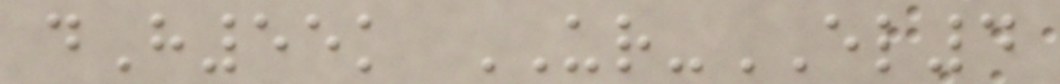dH55k UR-EL4
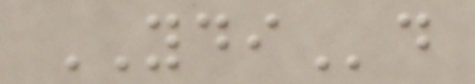YDId
